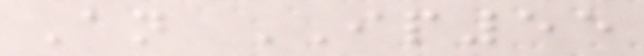An IP55
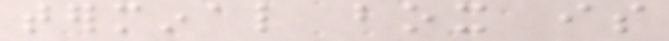terminal box is
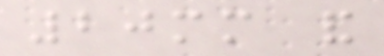20mm and
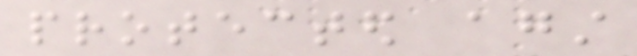protected against
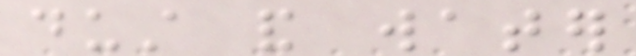dust and water
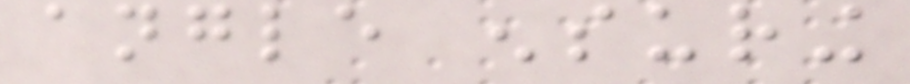angle ensuring
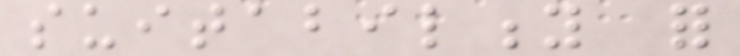suitability for
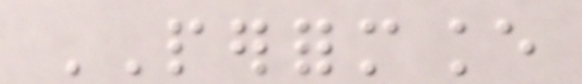PERFORMANCE
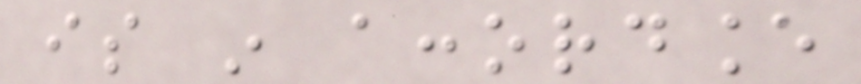is in accordance
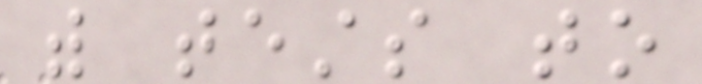with tests to
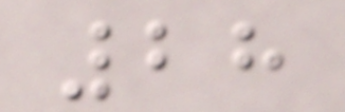28
